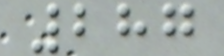287
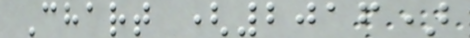Chart (2016)
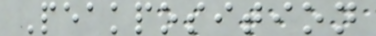Peakposition
